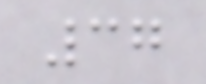37
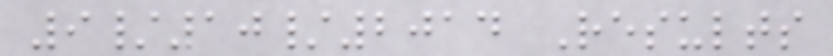9/10/2014 Results
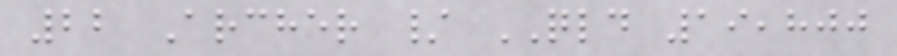22 Archer / QLD 19,800
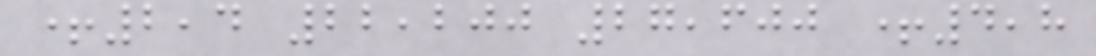+2,4 22,200 27,600 +4,8
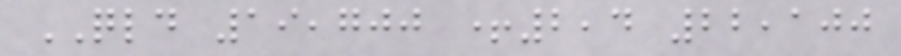QLD 19,700 +2,4 22,100
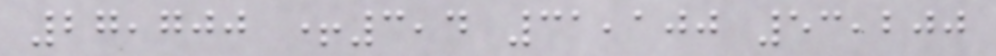27,700 +3,4 31,100 53,200
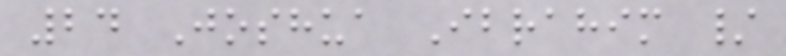24 Joshua Ibrahim /
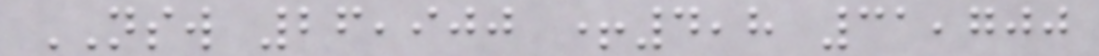NSW 26,900 +4,8 31,700
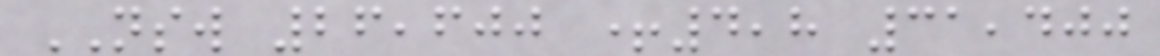NSW 26,600 +4,8 31,400
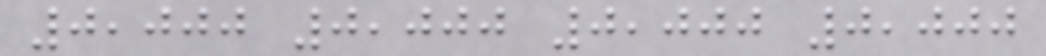0,000 0,000 0,000 0,000
